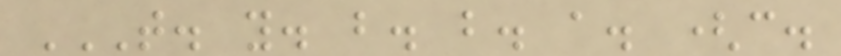T. Y. B. B. A. (C.
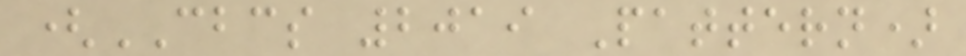(CBCS 2019 Pattern)
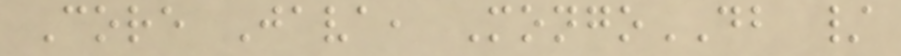Core Java, MongoDB /
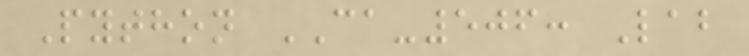Python CA-506: Lab
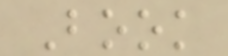Book
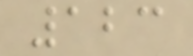123
